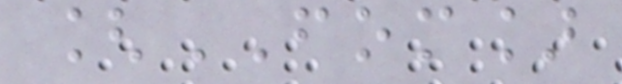[FOM]
